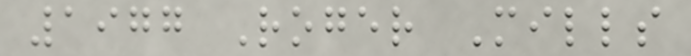1977 Roger Mills
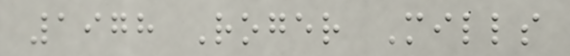1978 Roger Mills
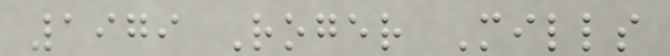1979 Roger Mills
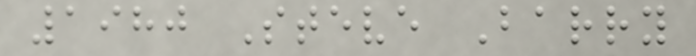1980 Steve Barry
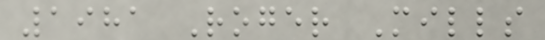1981 Roger Mills
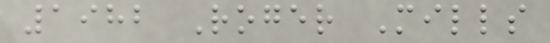1982 Roger Mills
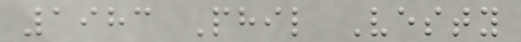1983 Phil Vesty
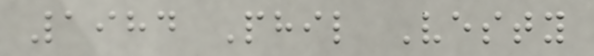1984 Phil Vesty
